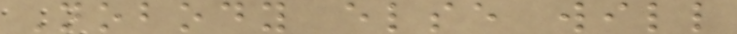Nobody else will
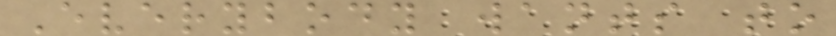Everybody wants to
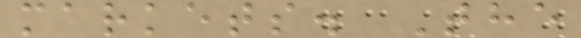markets. The
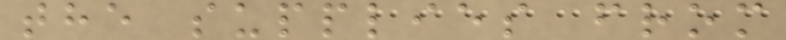the supplies from
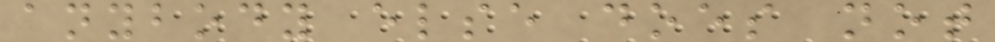anybody else does not
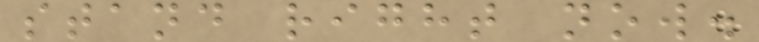stand right now.
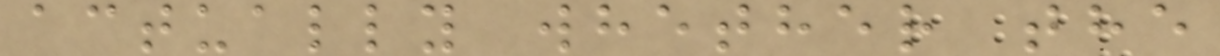actually whether the
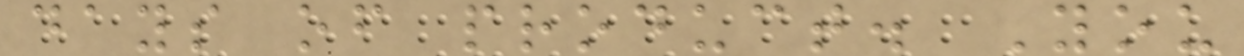days of product. You
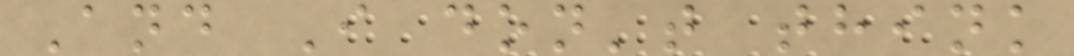And I don't think
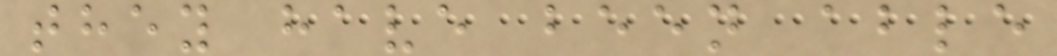they have been able
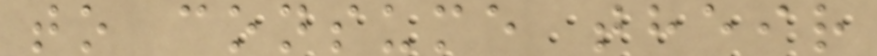to consume their
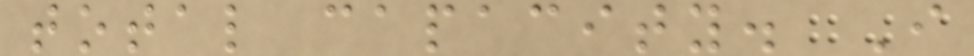total capacity. I
